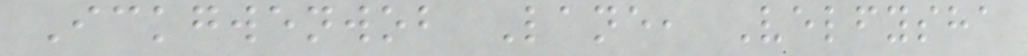Ickgwenwob Lane, Velfysha
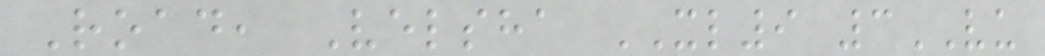Road, Velsha XL9 3VU
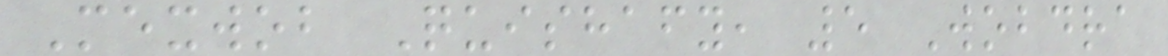Mexwob Quishafy, 5 Wobdra
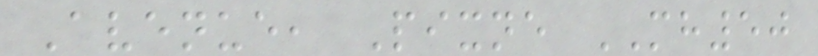Avenue, Pixne MH50
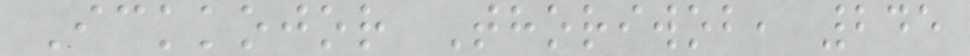Ickkojor Thoriwob, 245
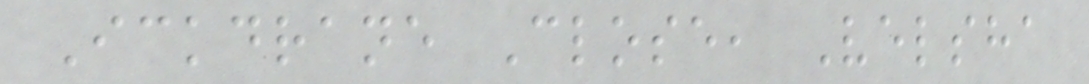Ickdrane Close, Velsha
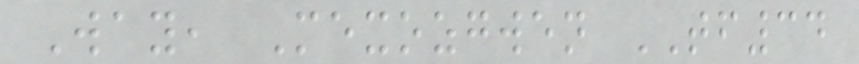Way, Mexozgwen TF34
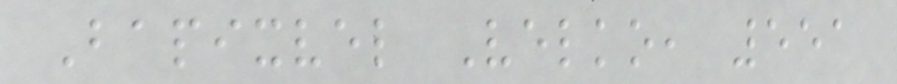Bapixvel Velko, 551
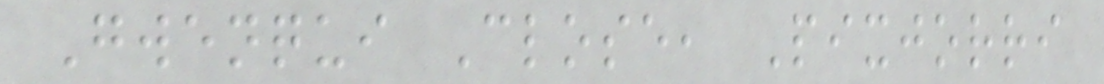Gwenqui Close, Pixjorri
